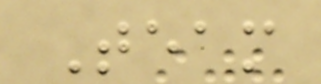Team
